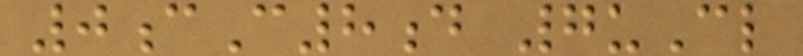0cC8d 7uCl
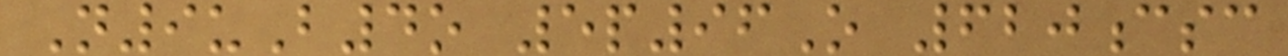N9uB4o 5p96O 620csc
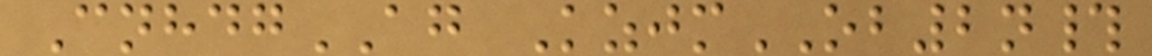CnhdgAG KzjmOB2n#
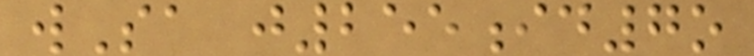wSa j255id7o
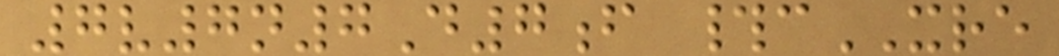7v7n7D7f #cXRE
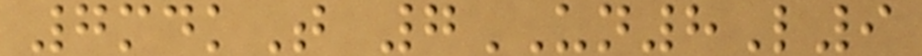7mdkT 7UN8L9
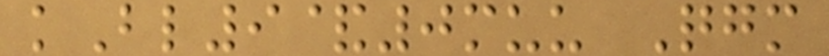kBl9&0muu Qgm
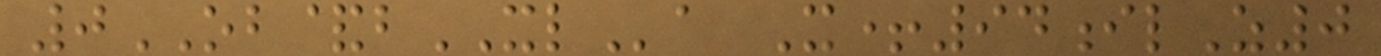0OB&bXLa X+94ilZ0
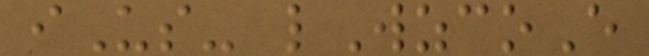iUs- lWzcoE
